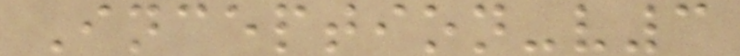Inception-v3
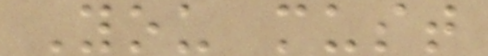You must
